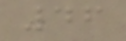46
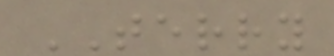TERRY
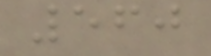560
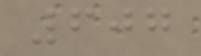607
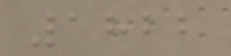1822
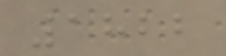1822
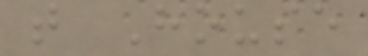t House
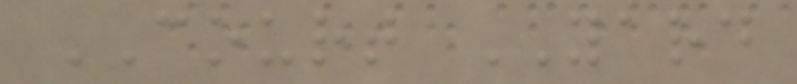COURT YARD
